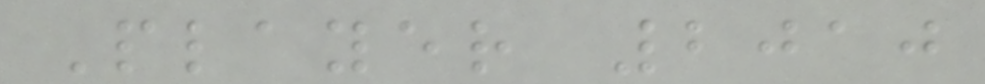Player 2010
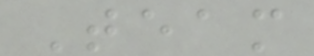Team
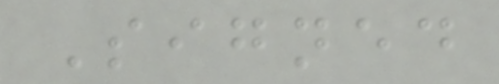Signed
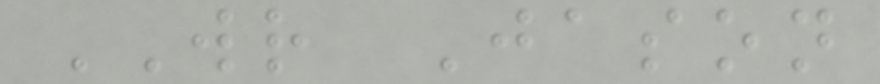WR Jason
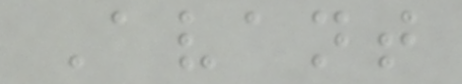Avant
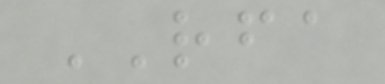RFA
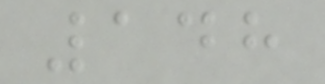148
